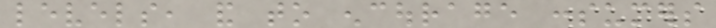levels, and to encourage consumers
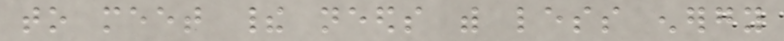to meet their needs with less energy
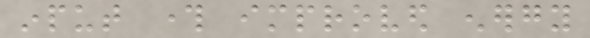input through improved energy
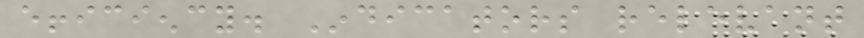efficiency. Indicators relevant
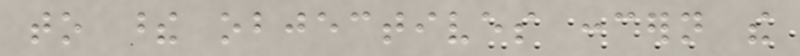to these objectives concern the
